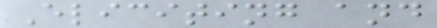Eliciting and
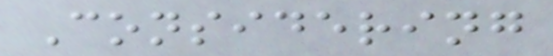Considering
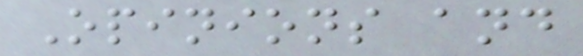Opinions and
